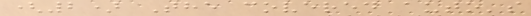(2) The covered auto's
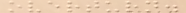overturn.
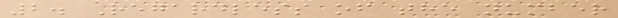2. Regardless of the number
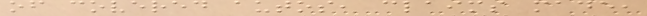of covered autos, claims made,
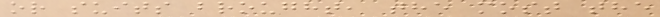or suits brought, the most the
